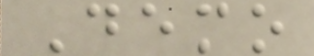Demo
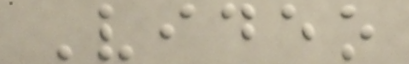Video
